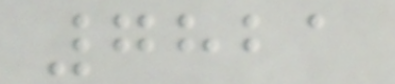7821
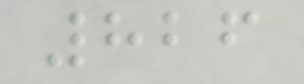826
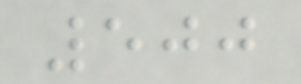500
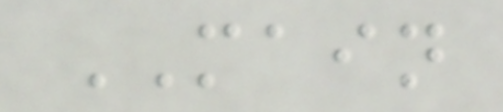MAIN
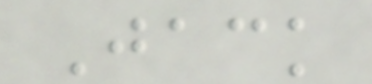Jack
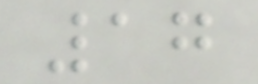17
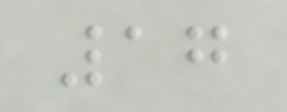17
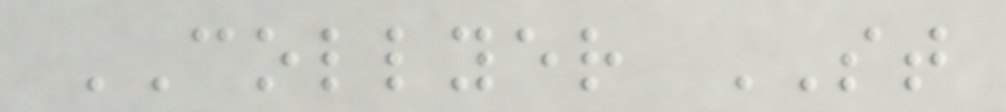COLLYER ST
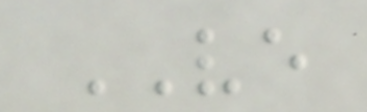VE
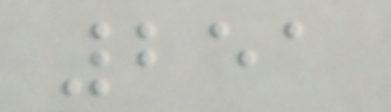251
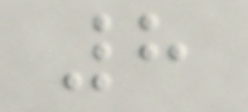8
